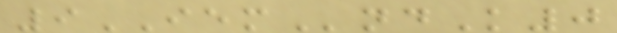9IEMndK0
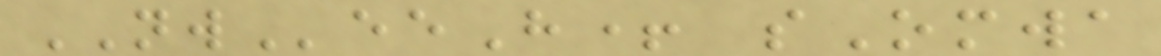NWeeH+ sOmwa
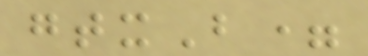gtxB=
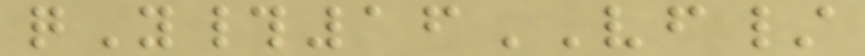qY#16VF/
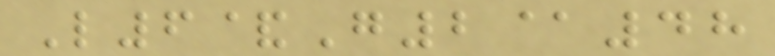L6&G2@48
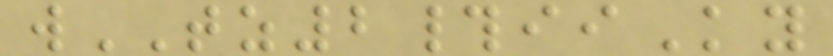wTZ2#iiKy
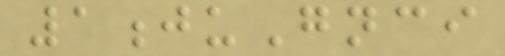1juGnci
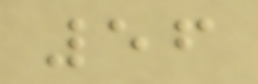56
